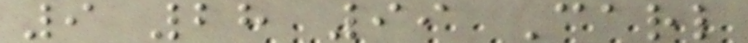9 28 99 Carl
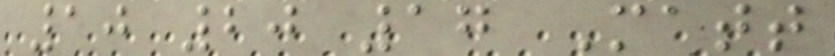10 20 17 Matt
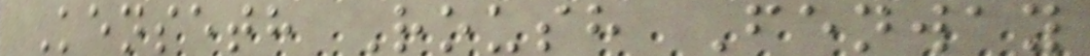Kenseth Roush Fenway
